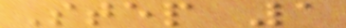Step 1
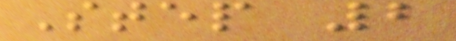Step 2
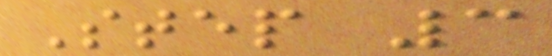Step 3
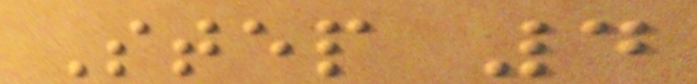Step 4
